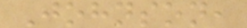Johnson,
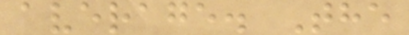average. The
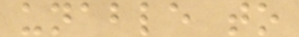unable to
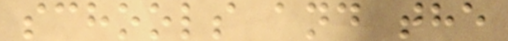schools and the
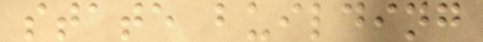state building
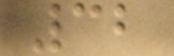32
